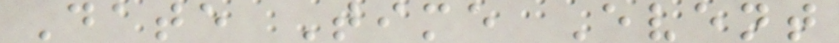Date Time Event
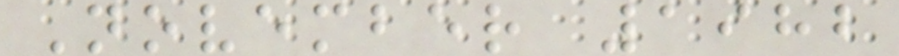November 1982
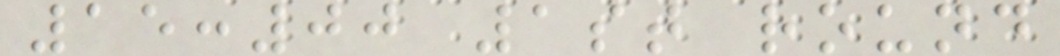15:00 1st round
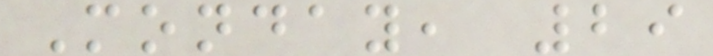Monday, 29
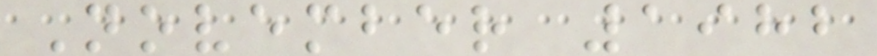November 1982
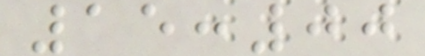15:00
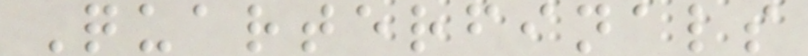Quarterfinals
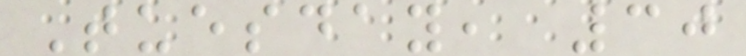Tuesday, 30
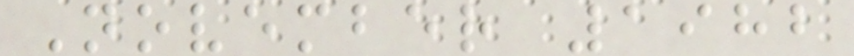November 1982
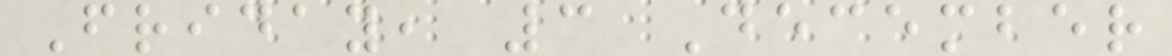Friday, 3 December
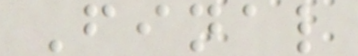Final
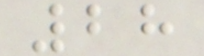28
